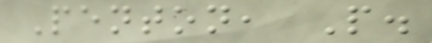Penton, P.
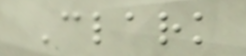Clark
